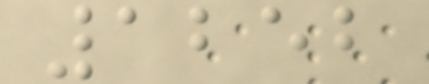1252
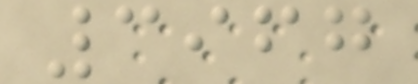3967
